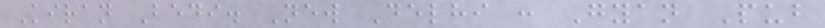Kiran Bedi. New Delhi : Gyan Pub
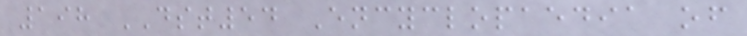198 DST54 Encyclopaedia of
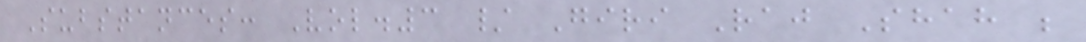Substances: Vol.3 / Giri Raj Shah ;
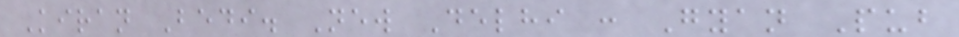Kiran Bedi. New Delhi : Gyan Pub
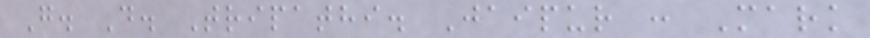G. D. Tripathi. Jaipur : Mark
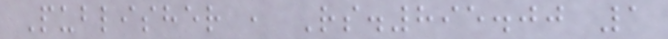Publisher , Rs.895.00 1
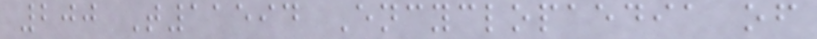200 T11594 Encyclopaedia of
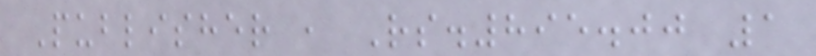Publisher , Rs.895.00 1
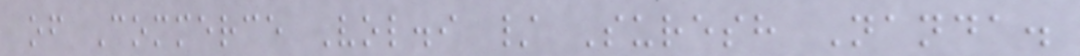of Commerce Vol.i / Suresh Nanda.
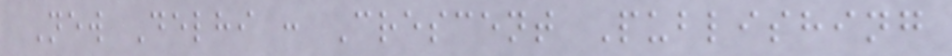New Delhi : Crescent Publishing
